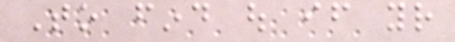To find out if your
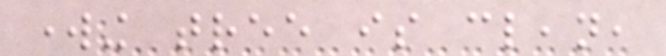working tree is clean,
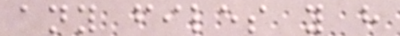any files you have
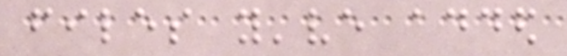files you've added
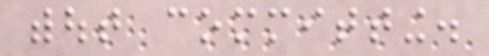without committing.
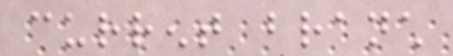current branch
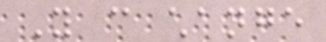You can change
